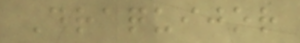Draquijor
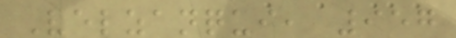Velzanqui, 957
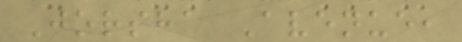Jorsha Avenue,
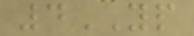4YP
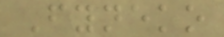Fyneko
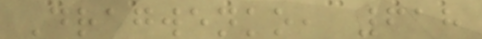Dragwenko, 618
